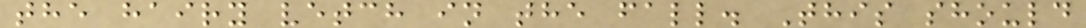the hairy vetch in the fall. This should
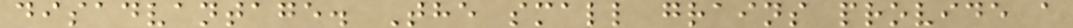disadvantage. The small grains provide a
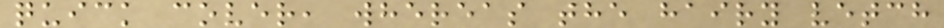quick cover, whereas the hairy vetch
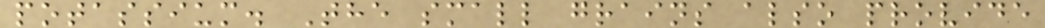potassium. The small grains also provide
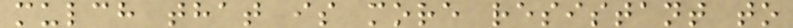mulch that is more resistant to
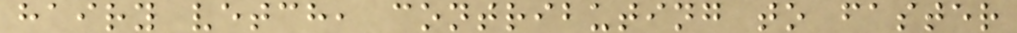hairy vetch, contributing to faster
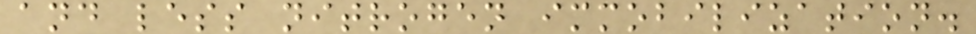and less nitrogen immobilization.
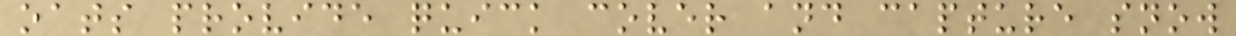oats provide quick cover and capture snow
